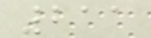211
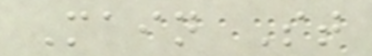Main St
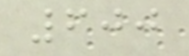600
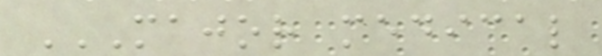MAJOR MEDICAL
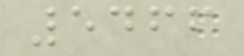5466
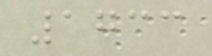1733
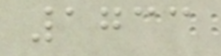1733
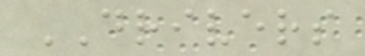DRIVERS
